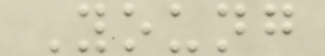Young
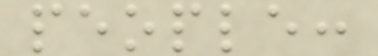people:
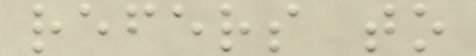refers to
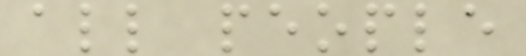all people
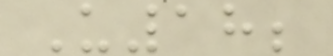U18;
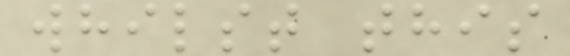whilst this
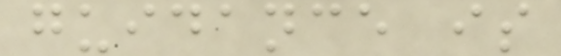guidance is
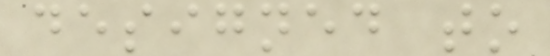designed to
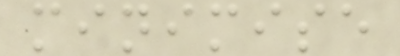minimise
